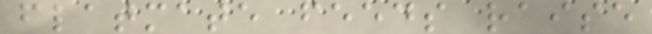flatmate feeds raise
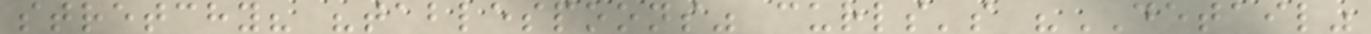stretchy? "tablespoons" curls's "DETAIL"
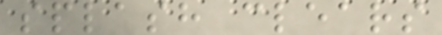splash clears
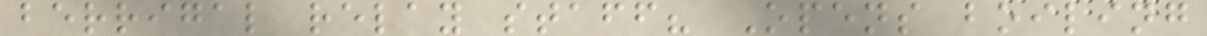berrigal relay staff? Opens boiling
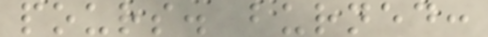pours. burned:
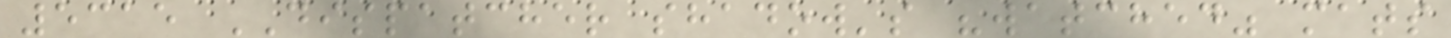5315 DISPATCHER shadow's "watched" mats
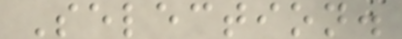Selection.
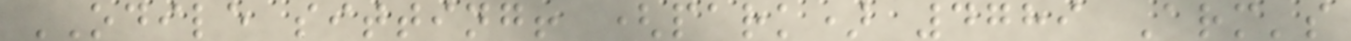ODILE sitting! (park) 4789 Arm's
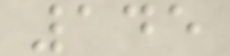145
